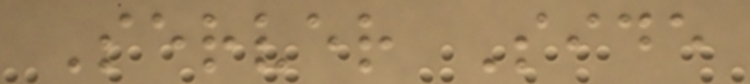Server Side
